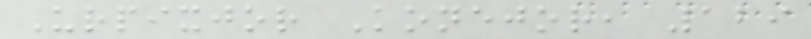Urpixjor Konejor, 129
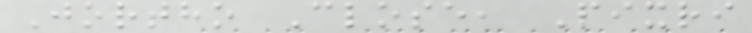Jortho Close, Pixri
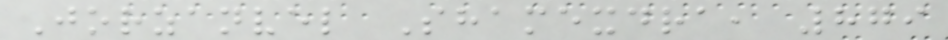Jorzanvel Shamexdra, 879
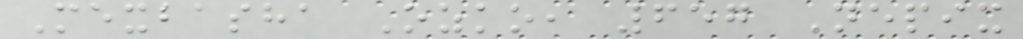Mexbasha Ozko, 657 Nepix
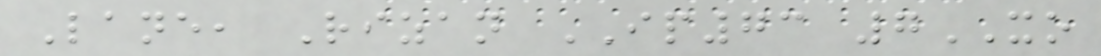Lane, Rizan IP73 7XO
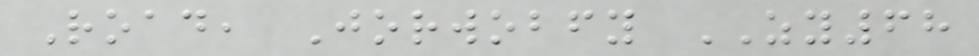Road, Jorwobfy ZY68
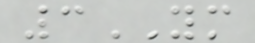3YM
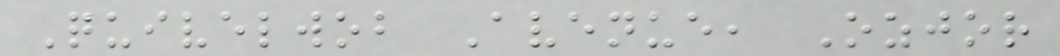Quivelwob Avenue, Ozjor
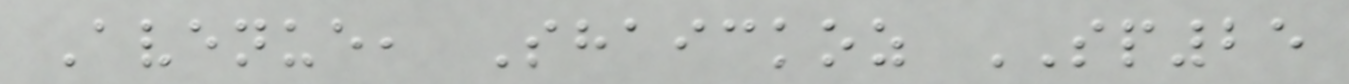Avenue, Shaickoz SP25
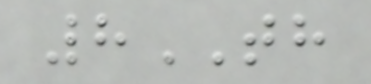8TH
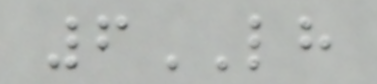6LH
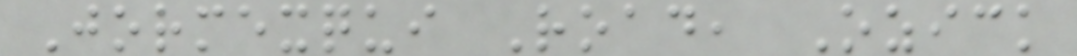Jormexqui Road, Ozick
